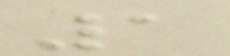1
